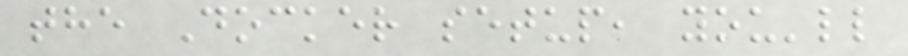the Docker setup, you'll
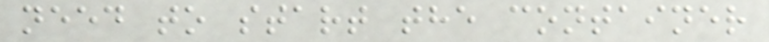need to start the container
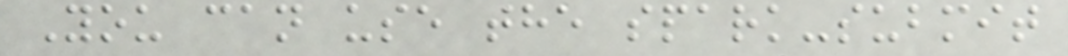You can use the spark-submit
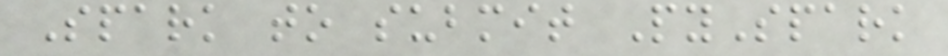Spark to submit PySpark
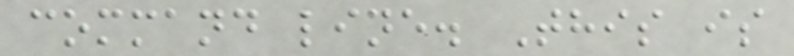command line. This is
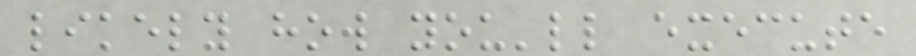likely how you'll execute
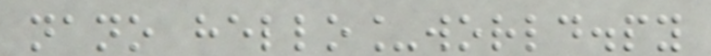nano hello_world.py
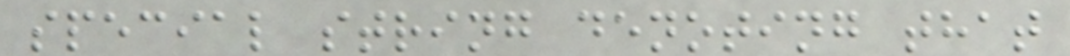special string denoting that
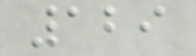129
